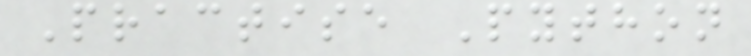Practise Python
